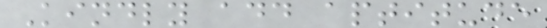Kindly add aptitude
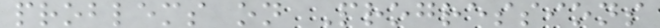problems on Progressions
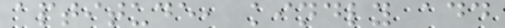aptitude, kindly add
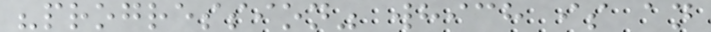"progression" which is an
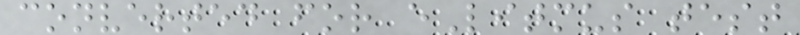converted for eLitmus test
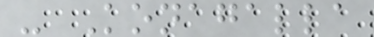- Konagalla
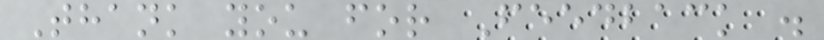Thank you for Feedback .
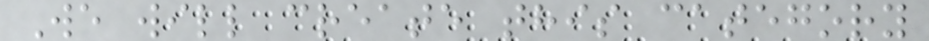We will create this category
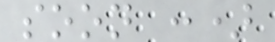soon :)
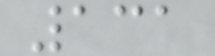131
